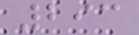293
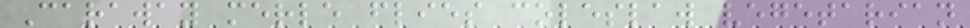Caraway merle flies coleslaw vegetarian
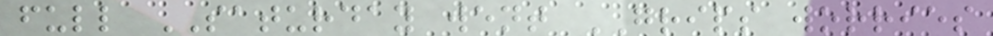full SATURDAY went GRIPS worries
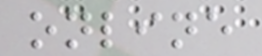online
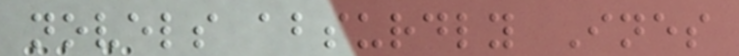novels absurdly Ines
